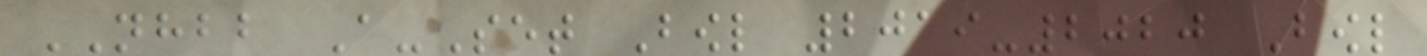NHBB A-Set Bowl 2019-2020 Bowl
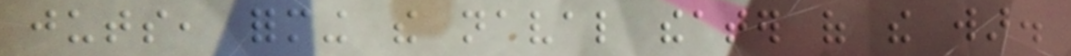juts, forming the naval theater of the war.
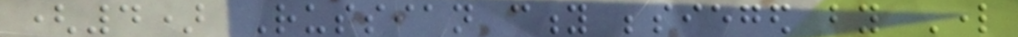(4) Russian city besieged by Lord
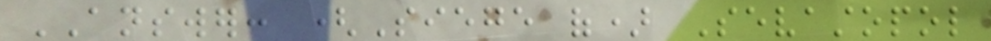ANSWER: (Siege of) Sevastopol
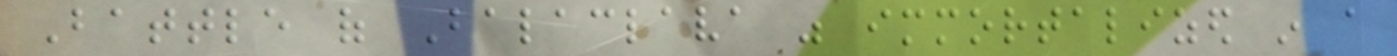Battle of Balaclava was immortalized in a
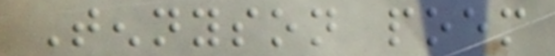Tennyson poem
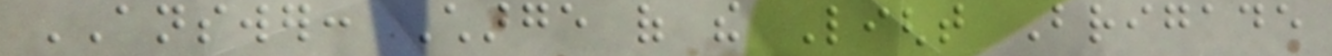ANSWER: Charge of the Light Brigade
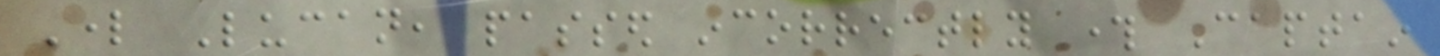Lord Lucan, passed incorrectly through Captain
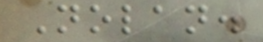Nolan.
